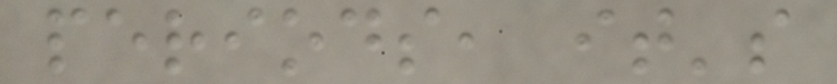periods, it's
